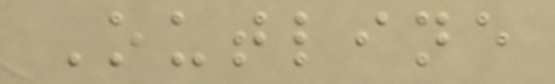Outline
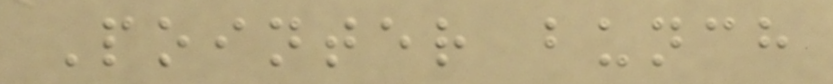Pointer bunch
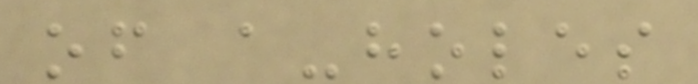of a-holes
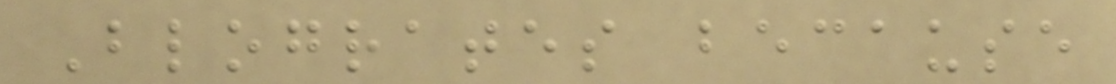Blogrates because
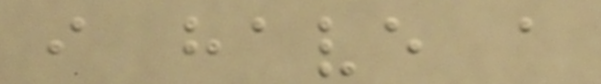i have a
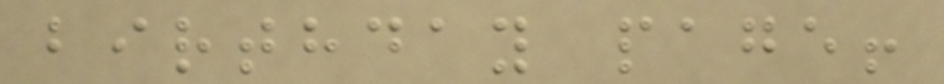birthday page!
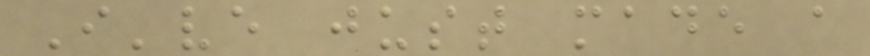I've just made a
